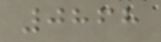0868
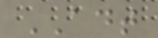ADT
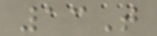13T
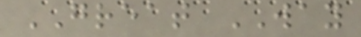GREAT WAY
